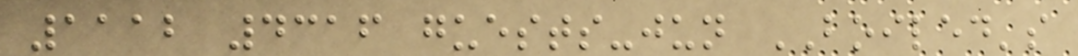1112 4316 guests-jun BOILED's
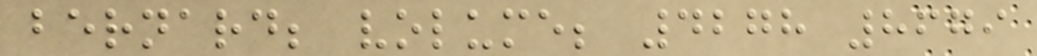bernard; volume; 4278 8679
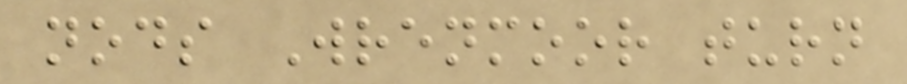nods Wrenmoor turn
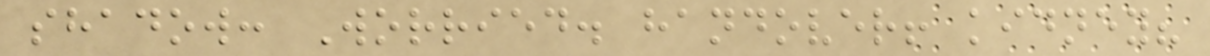shadow: Worried. handover! kidney?
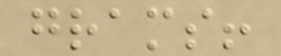grams!
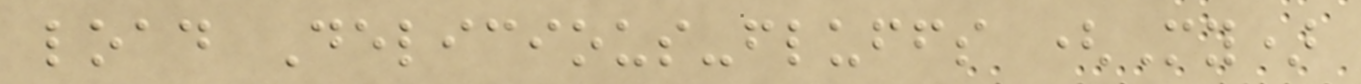load Delicious-fluffs (My)
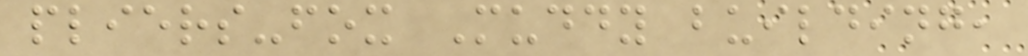pliers-fox Muddy building,
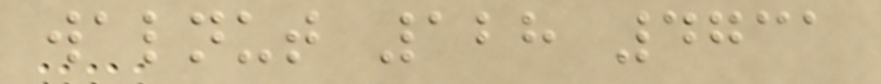walnut 128 4731
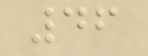46
